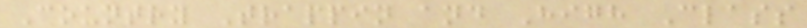Country Trappin and High Class
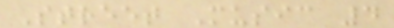Street Music 4
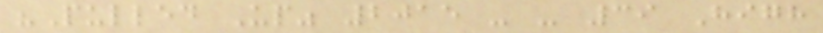"Pulled Up" 2015 - - 39 High
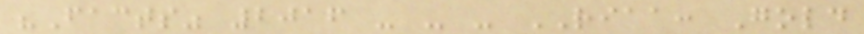"Facts" 2016 - - - RIAA: Gold
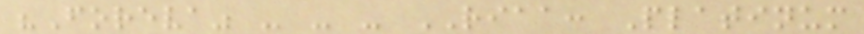"Foreva" - - - RIAA: Platinum
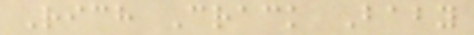Rich Crack Baby
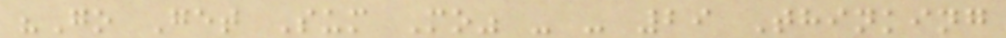"Go Get Sum Mo" - - 29 Thinking
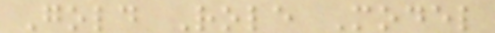Gold Role Model
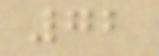72
